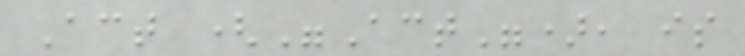Act ("Act"), is
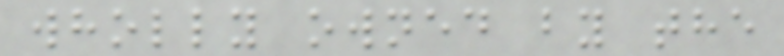wholly owned by the
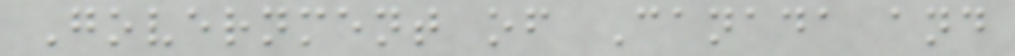Government of Canada and
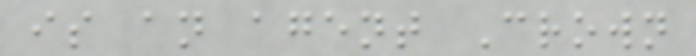is an agent Crown
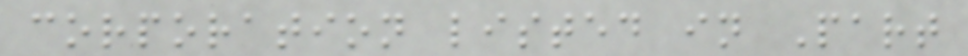corporation listed in Part
